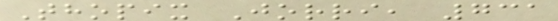Thopix Jorri, 731
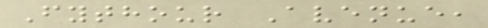Fythour Avenue,
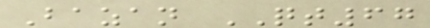Bazan QT67
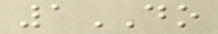1DO
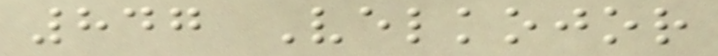847 Velkojor
